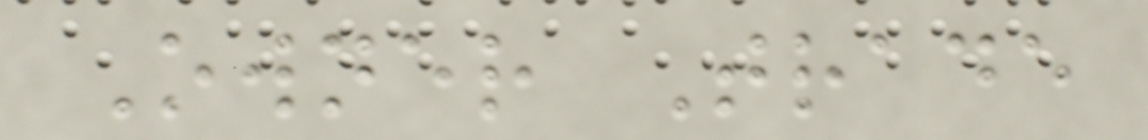Owner Trade
